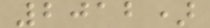2012)
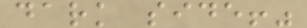dark side!"
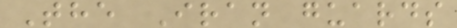The Iran guards
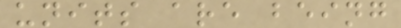units are being
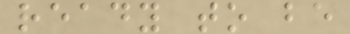ready to be
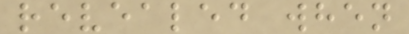revealed when
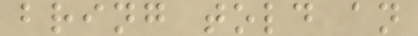bring told an
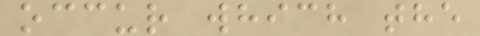occur which the
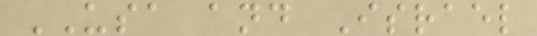USA and Israel
